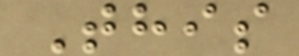This
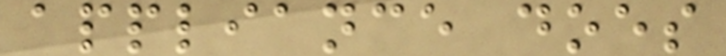appliance does
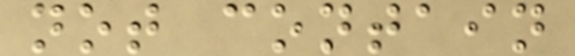not contain
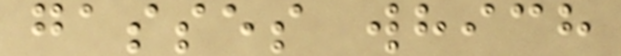gasses which
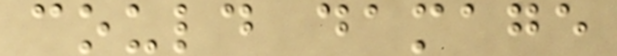could damage
